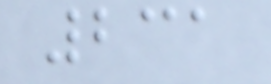231
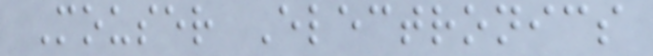Mouser Electronics
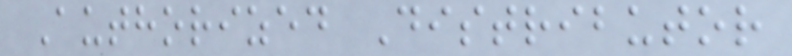Authorized Distributor
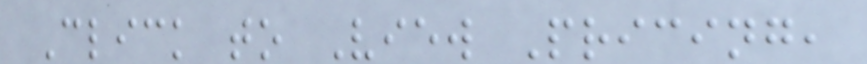Click to View Pricing,
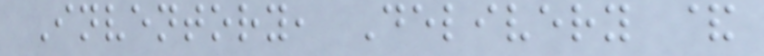Inventory, Delivery &
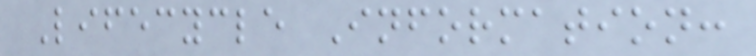Lifecycle Information:
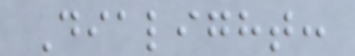Dialight:
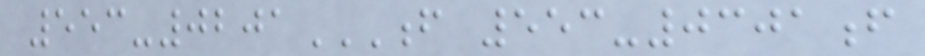553-0201F 553-0301F
